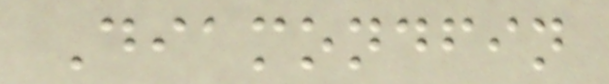Diamondfin
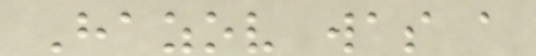Hazov was a
